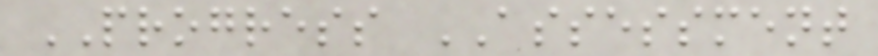PROGRESS ASSESSMENT
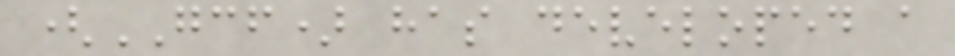(GCF) has developed a
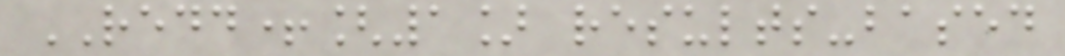REDD+[1] results-based
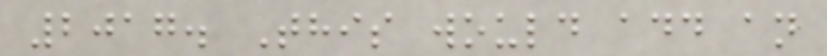2017. This would add an
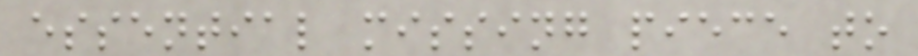essential missing piece to
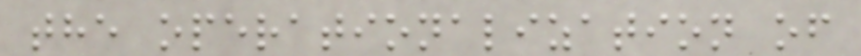the operationalization of
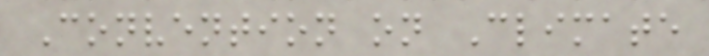Convention on Climate
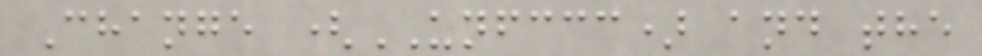Change (UNFCCC) and the
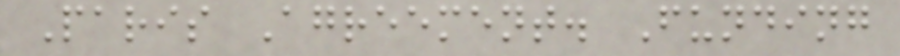Paris Agreement. Funding
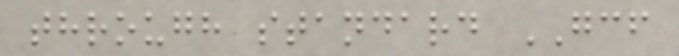through standard GCF
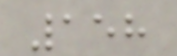158
